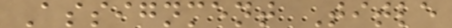Assignment Title
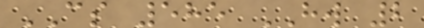CS 585 HW 2
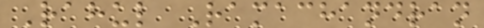Rahul Ramachandran
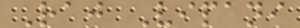Raj Vipani
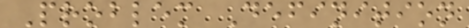Problem Definition
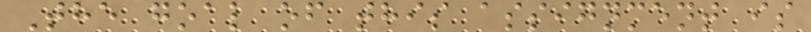The goal of this assignment is
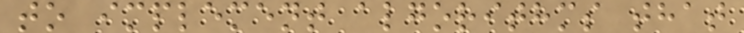to implement algorithms that
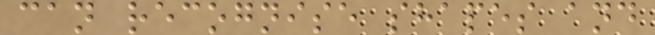can recognise shapes and
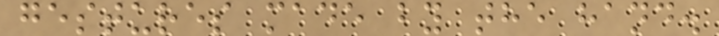gestures made by the hand.
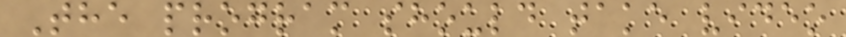The program should take video
